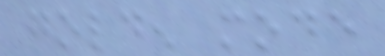golden mode
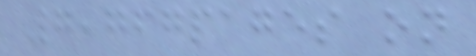7,767pages on
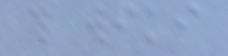this wiki
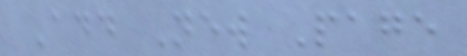Add New Page
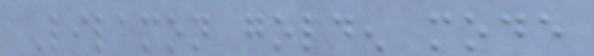Lilamon golden mode
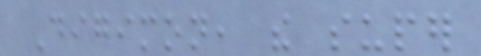Digimon, the super
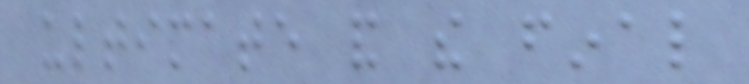ultimate and the final
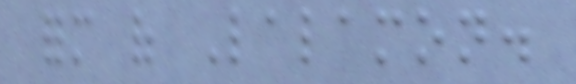form of Lalamon.
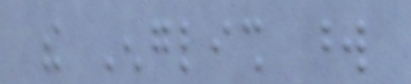the English word
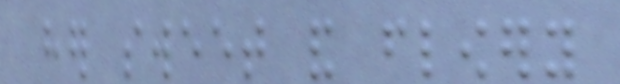her sweet and flowery
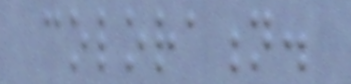coloration.
